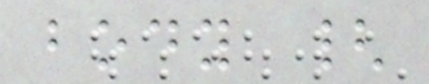body {
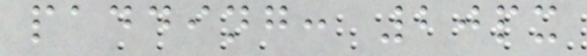padding: 20px
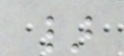}
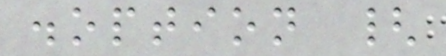.option {
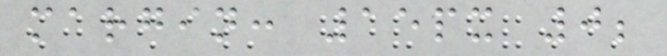margin: 15px 0;
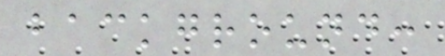background:
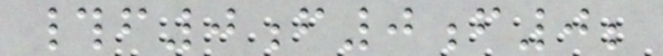#f0f0f0;
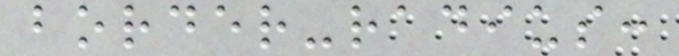border-radius:
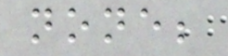none;
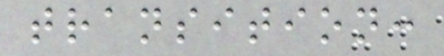transition:
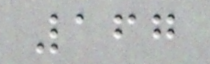167
